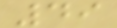49
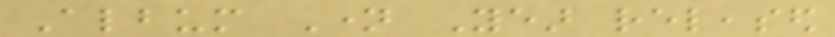Album Name Year released
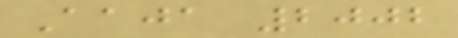Aaja 2002
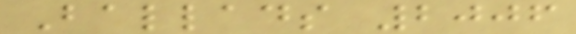Ballads 2006
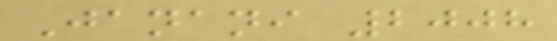Janani 2008
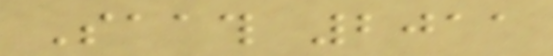Saath 2011
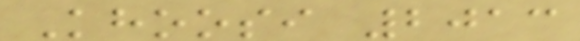Khoosi 2013
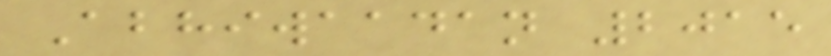Abhiwaadan 2015
